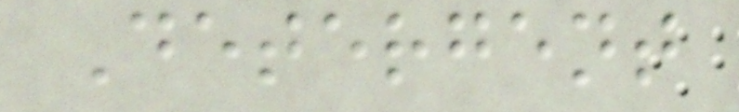Detergent
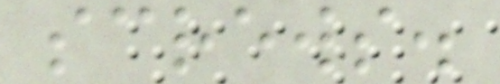screws.
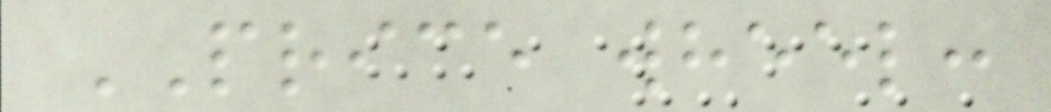PRICE wheel:
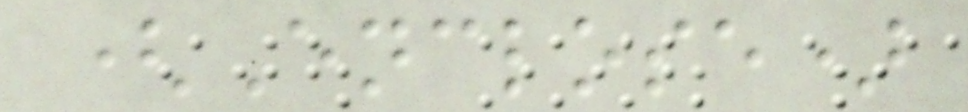(Enclose)
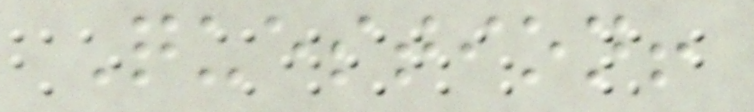Question!
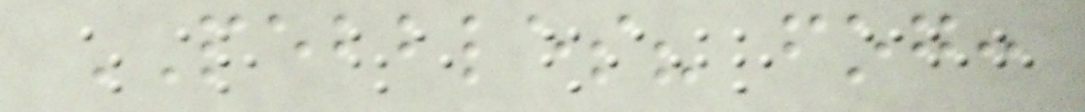PEBBLES? fog:
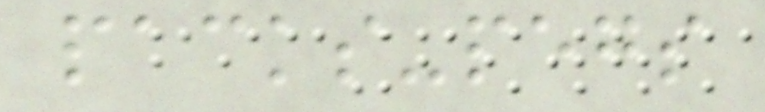packs-pegs
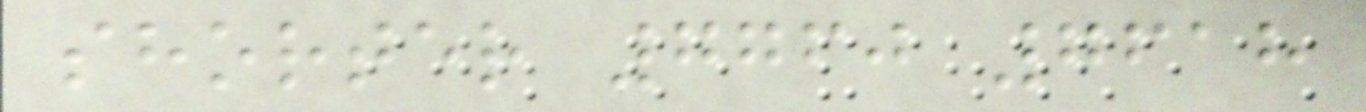shorter 7760 7618
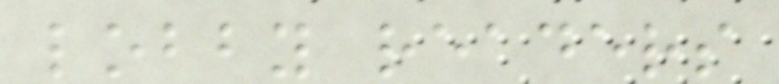lobby readers
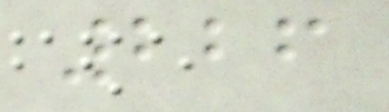226
